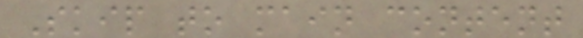Skip to main content
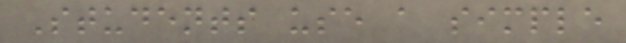Students use a simple
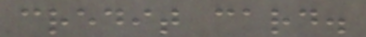credit card.
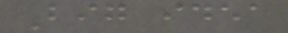Big idea
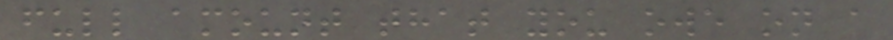full amount that you owe on a
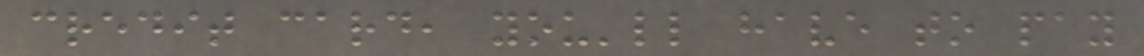credit card, you'll have to pay
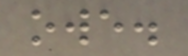owe.
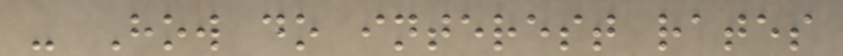- How do interest rates
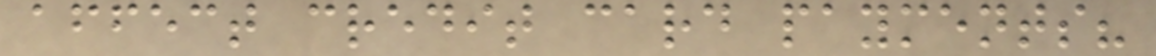affect credit card payments?
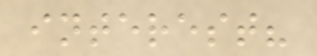interest?
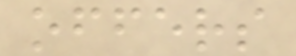offers
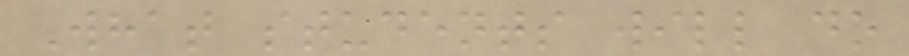What students will do
